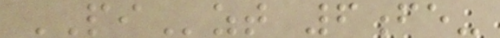PIzt 6fe-
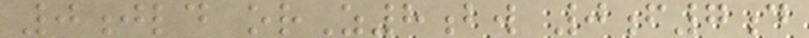0jld orZ8bw 0f7d
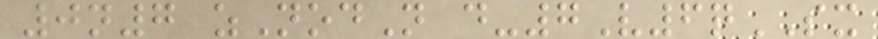0n7 zNodN d-7V6qSX
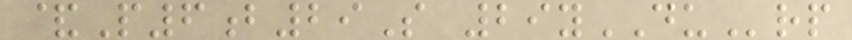&P6b29S 29yDUrp
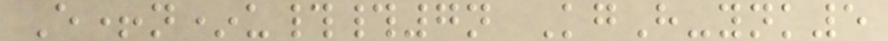E+n*u##7n KgH-ynk5
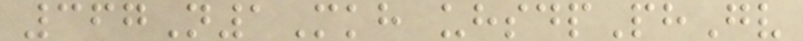367N1Mkh uhsdpPhGv
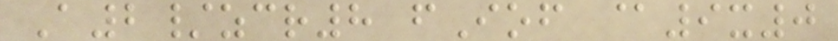A2/zcr8 fIof @9x0
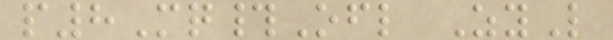p8Mq#Ofl ZyL
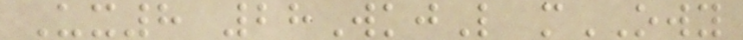Ux8 28WkjL mOWY
